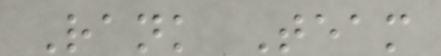Rank Team
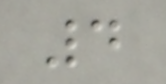4
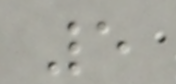5
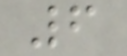6
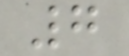7
